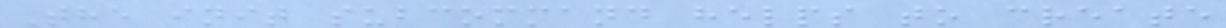The init subcommand helps to create
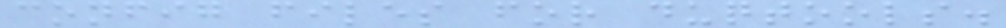config files for duqtools.
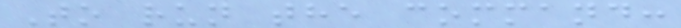To run the command:
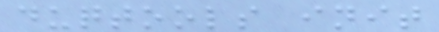duqtools init
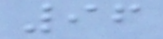96
